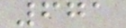671
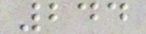244
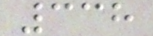338
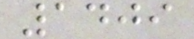1409
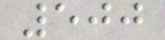500
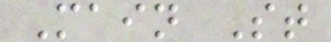Main St
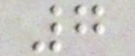7
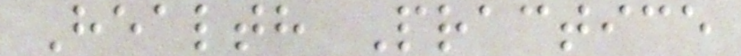Health Practice
